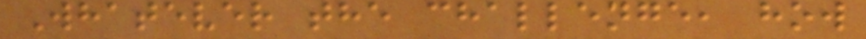Whatever the challenge, how
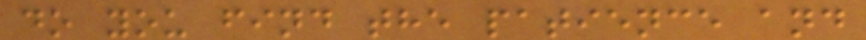do you find the patience and
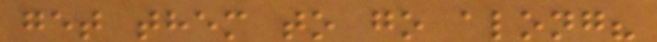get them to go along?
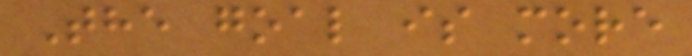The goal is more
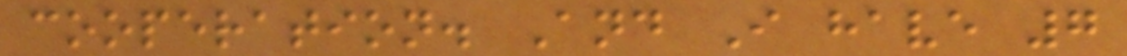cooperation. And I have 7
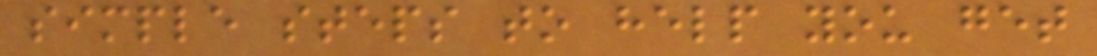simple steps to help you get
